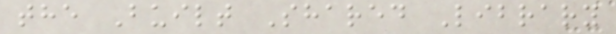the Built Shared Library
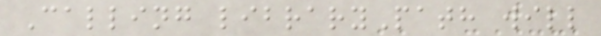Calling libraryPath will
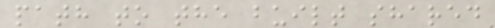path to the built shared
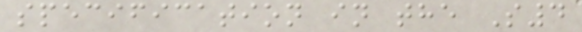specification in the S4
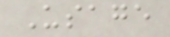Usage
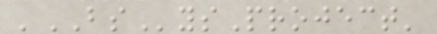'BSysProject'
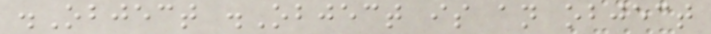.Object .Object is an object
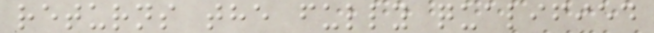returns the fully qualified
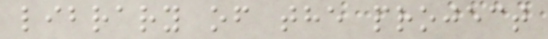library of the project
